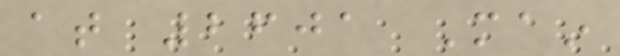at 2601 Main
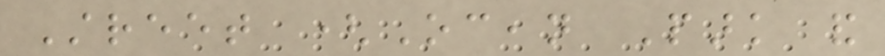Street (Ocean Park and
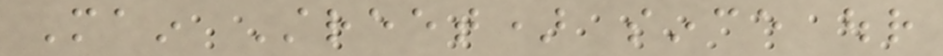Main Street) since our
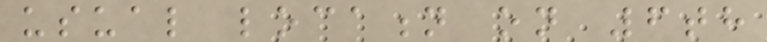usual location on 6th
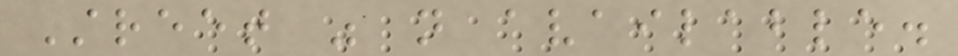Street was not available.
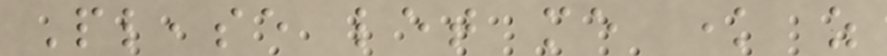Please let me know as
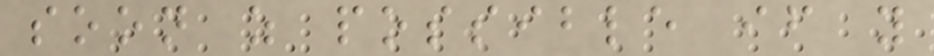soon as possible if you
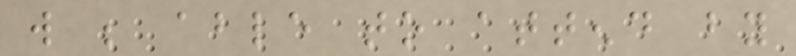will be able to attend by
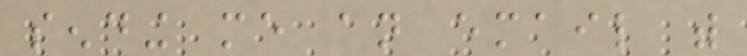sending me an email with
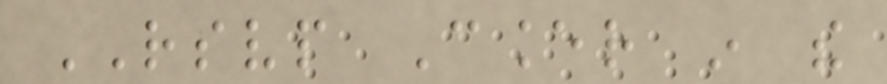RSVP Cancer in the
